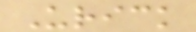Urick
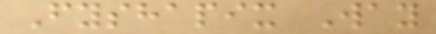Fyshapix Way
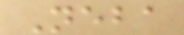Neba
